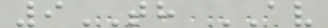9TH AV
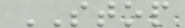STOP
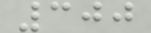300
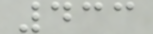433
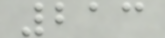213
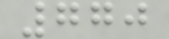770
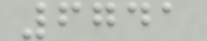6741
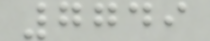7749
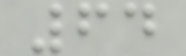64
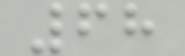68
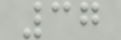37
